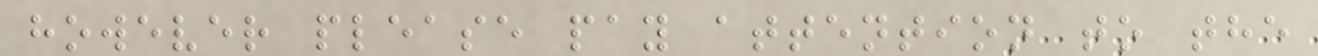however please pay attention to the
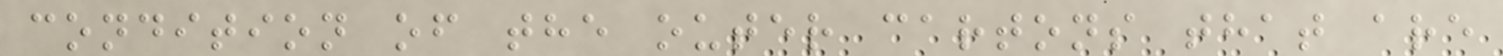condition of the outer cartons that are
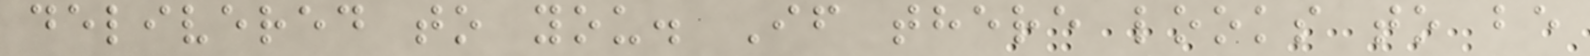delivered to you. If there looks to be
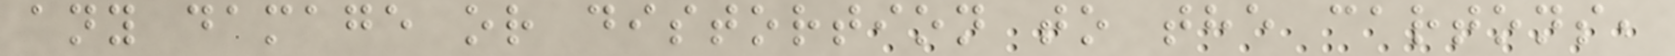any damage or distortion to the cartons,
